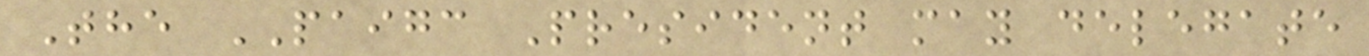The PAIGC President may delegate
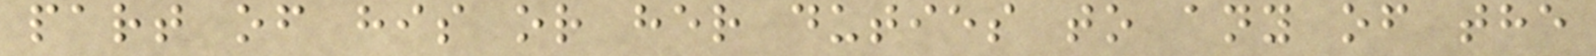part of his or her duties to any of the
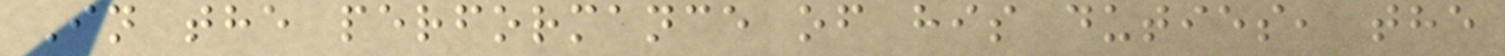In the performance of his duties, the
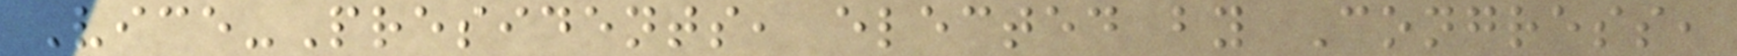Vice-Presidents, elected by Congress,
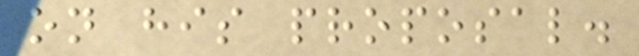on his proposal.
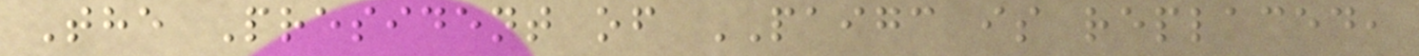The President of PAIGC is replaced,
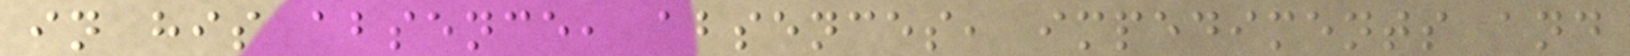in his absence, absences, impediments and
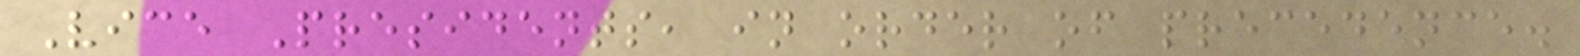Vice Presidents, in order of precedence.
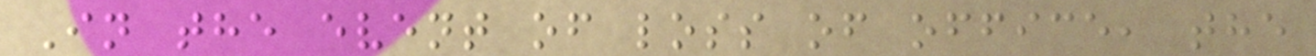In the event of loss of office, the
